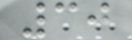30
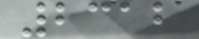2312
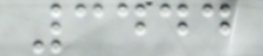3444
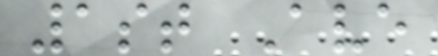1st Ave
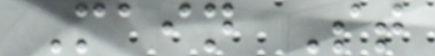Main St
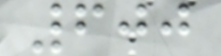600
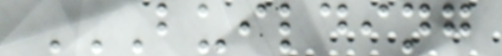BUILDING
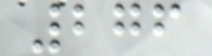276
